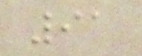91
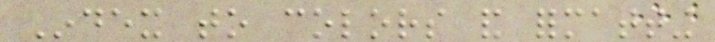Index to colors and formatting
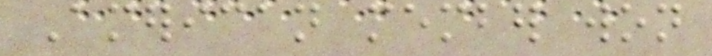American member won
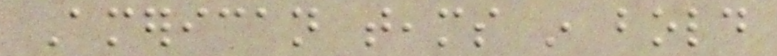American teams in bold
